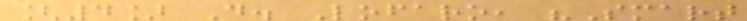[4] D. Lofaro, "Smart
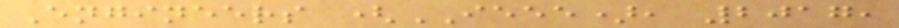Engineers (IEEE), 2017,
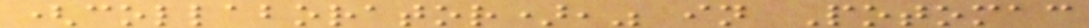(collaborator)," in Potomac
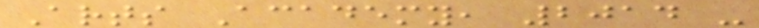Arts Academy, 2014 -
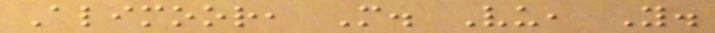Alimoor, M. Vu, Y.
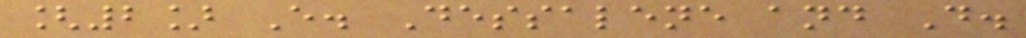[2] E. Dessalene and D.
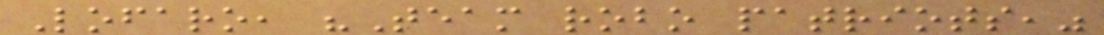Lofaro, "Team robo patriots,"
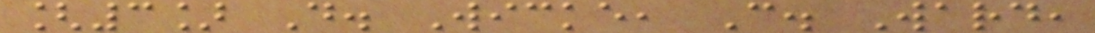[3] D. Wicke, C. Ward,
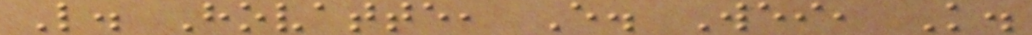L. Hovatte, E. Wei, K.
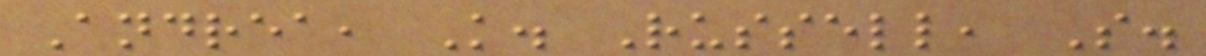Andrea, K. Russell, S.
